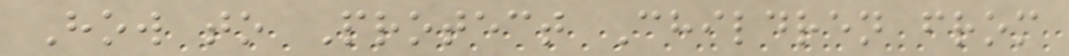How to Protect Children from
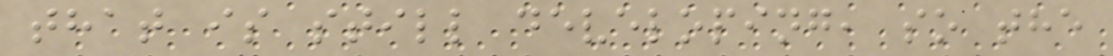that is still developing, so the
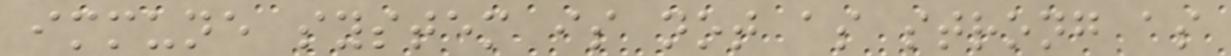immune system is not as strong as
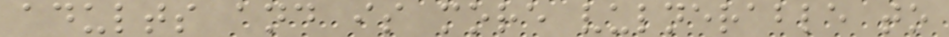adults and is more vulnerable to
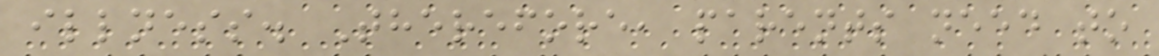illness. Therefore, parents need to
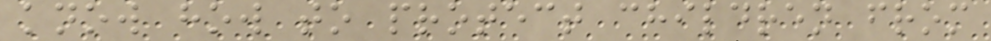know how to protect children from
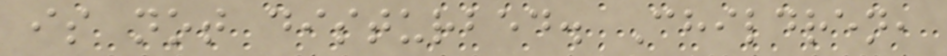is not disturbed. Children,
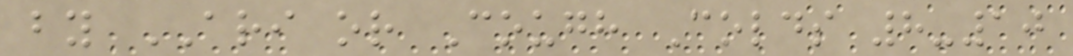by ARI or Cough Colds 8-10
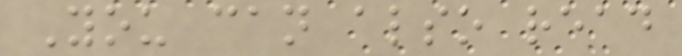You can also read
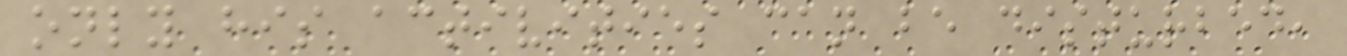only his activities can be disturbed,
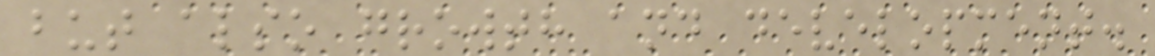but also growth and development.
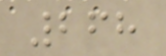268
